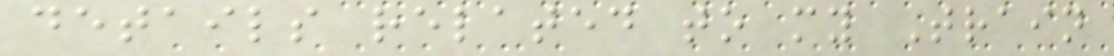details related to my Train
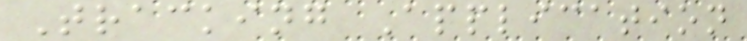Tracking Application
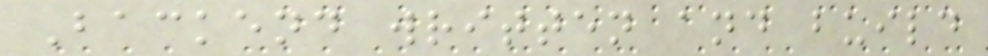Backend written and build
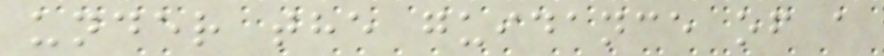under the guidance of a
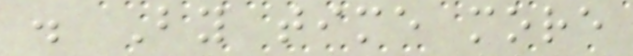. By time more
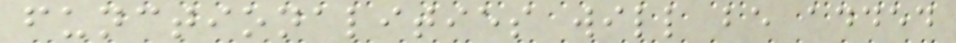functionalities will be added
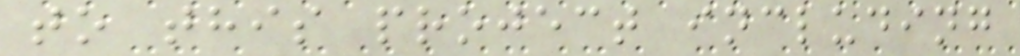to this project including
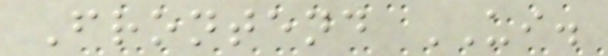Frontend UI.
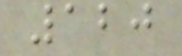120
